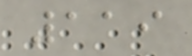119
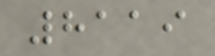8119
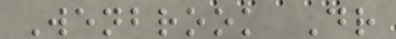Wenbrook Dr
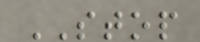STOP
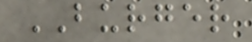BURGER
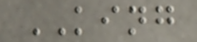KING
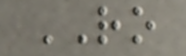RO
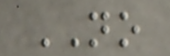NO
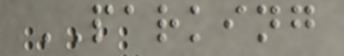PARKING
